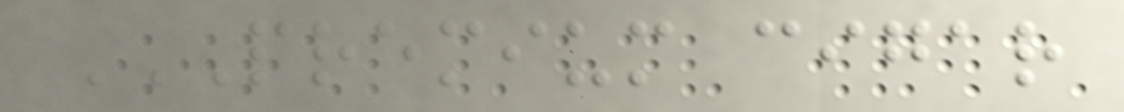PREMIUM CIGAR
